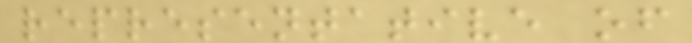representative of
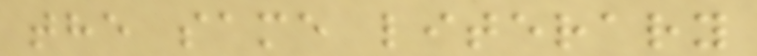the same literary
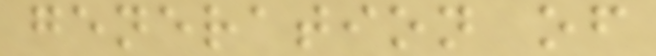generation of
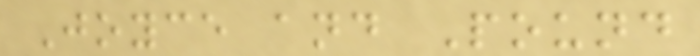Joyce and Pound
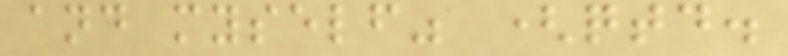and myself" (qtd.
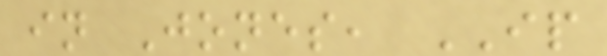in Jones, IP
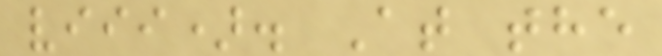viii). At the
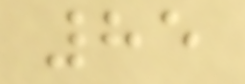85
